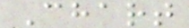Chart
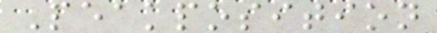Peakposition
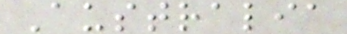Australia
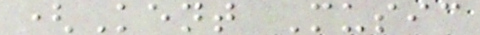(Kent Music
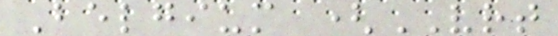Belgium (VRT
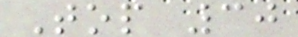Top 30
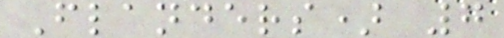Flanders) 7
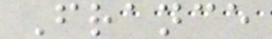France
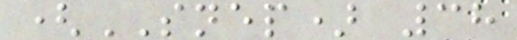(SNEP) 38
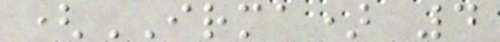(IRMA) 4
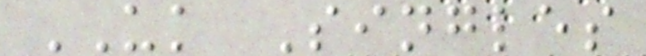UK Singles
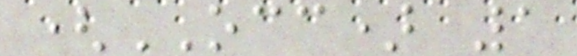(OCC) 1
